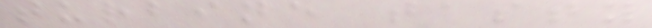turbine tasty
